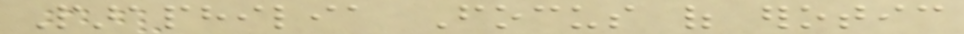Paraphilia Focus of erotic
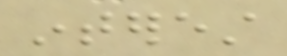interest
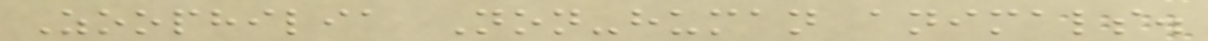Zoophilia Non-human animals.
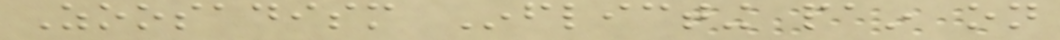Zoosadism Inflicting pain on
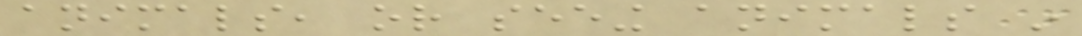animals, or seeing animals in
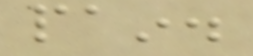pain.
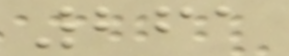261
